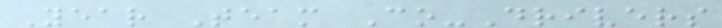Year Team Co-Drivers
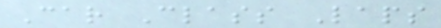Car Class Laps
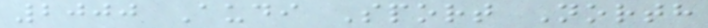2000 Audi Sport North
